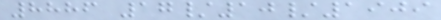8886 17/10/1909
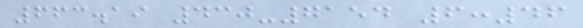663.19 430-7154 6:46
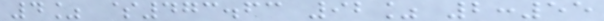4% $473.63 92% 2:55
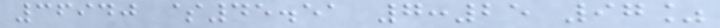36940 $45.51 7:25 97%
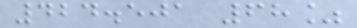424.501 68%
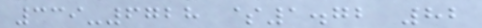339-6728 $1.72 82
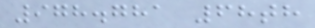978.781 68th
